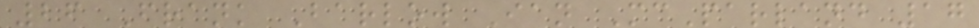26 Frank Barlow Ian McParland 17
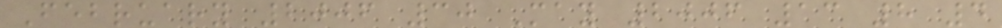February 2006 30 May 2006 13 8 4
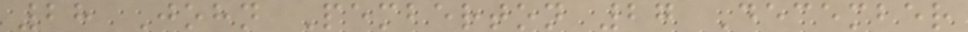28 John Pemberton 27 December
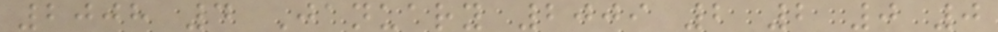2008 4 January 2009 2 2 0 0
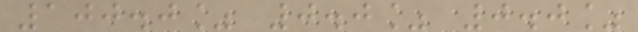100.0% 0.0% 0.0%
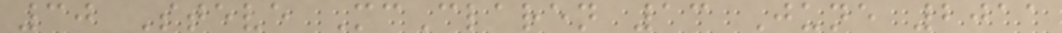30 Steve McClaren 13 June 2011
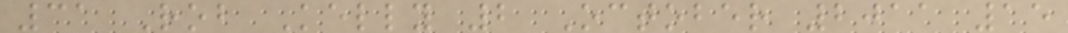31 Rob Kelly 2 October 2011 15
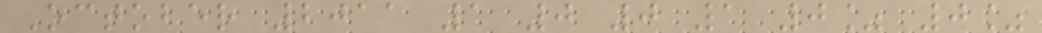October 2011 1 0 0 1 0% 0%
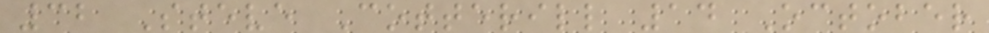32 Steve Cotterill 14 October
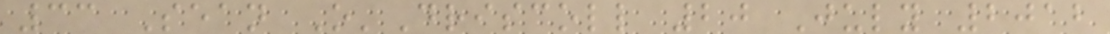33 Sean O'Driscoll 20 July 2012
